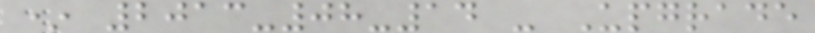* 2013-08-14 - Upgrade
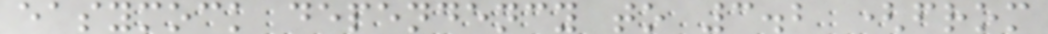easymock dependency to 3.2 (from
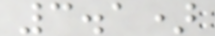3.1)
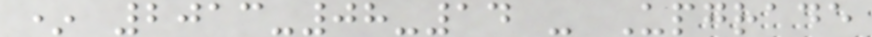* 2013-08-14 - Upgrade
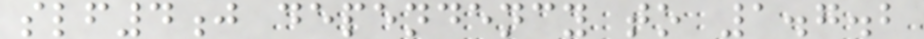slf4j dependency to 1.7.2
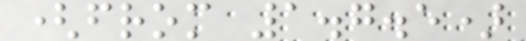(from 1.7.5)
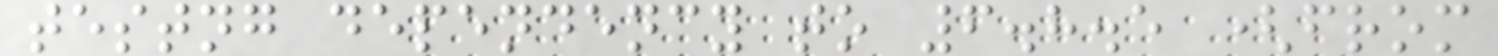testng dependency to 6.8.5 (from
